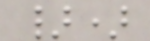})
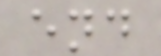end
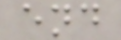end
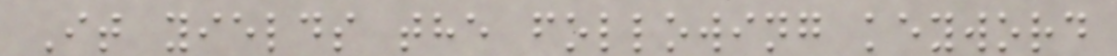It yields the following keyword
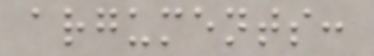arguments:
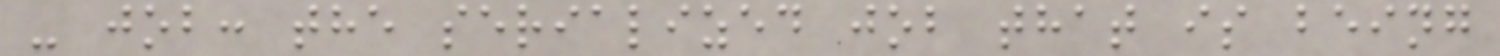- job: the serialized job that is being
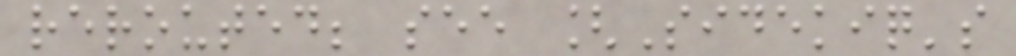rerouted; see [Sidekiq's
